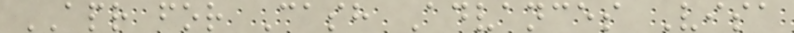APR for Cash Advances Visa
